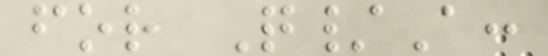for Q/A:
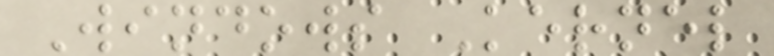Windows Kernel
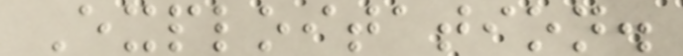Exploitation.
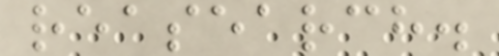reasearch.
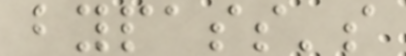bypass's
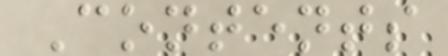Contents
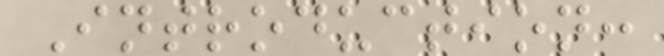Introduction:
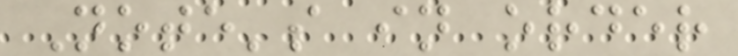Note's in order
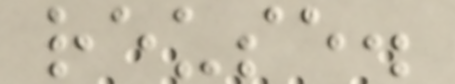reuse.
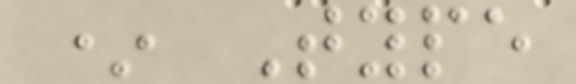* Type
